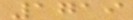1719
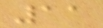11
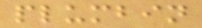plumbin
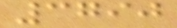3790
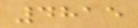4815
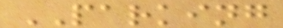PARKING
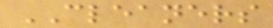CLEANERS
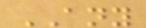ANY
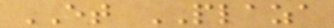ET PLAZA
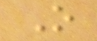O
